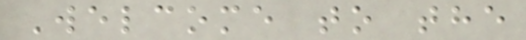Welcome to the
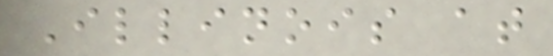Illinois at
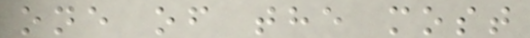one of the most
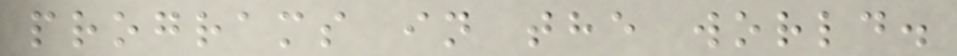programs in the world.
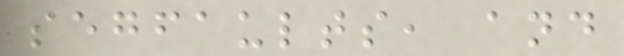segfaults, and
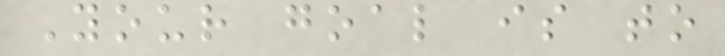Your goal is to
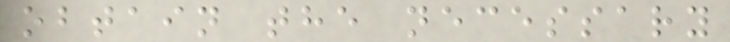obtain the necessary
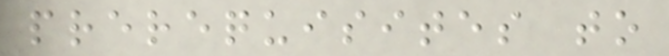prerequisites to
